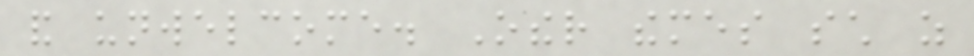and unwelcome. Other themes such as
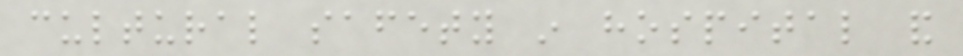cultural safety in hospital and
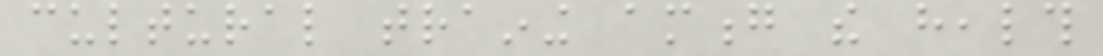cultural training among the health
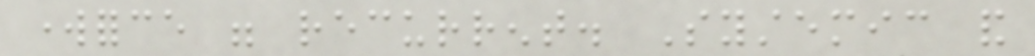workforce were recurrent. Systemic and
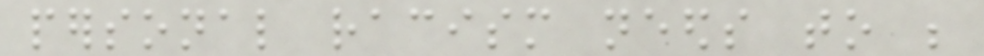personal racism needs to be
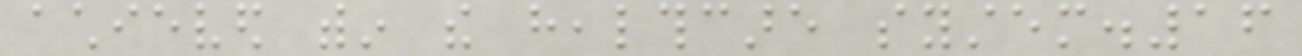achieved within the healthcare system.16
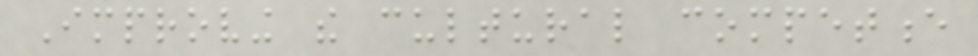Improving the cultural competence
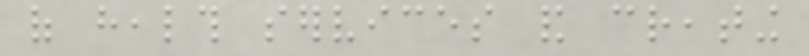of health services and creating
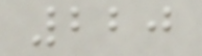220
